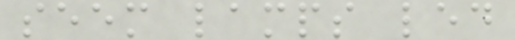seem lamps led
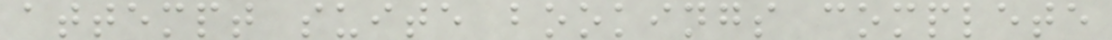attempt suite bookings complete
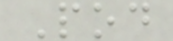Pod
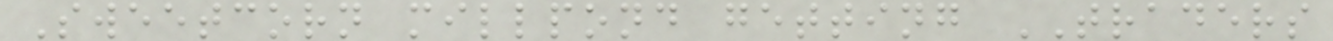Sweetcorn millpond getting TRADERS
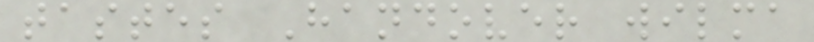tastes Handover wilma
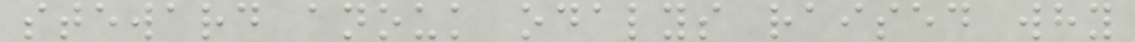steward anouk odalys raised why
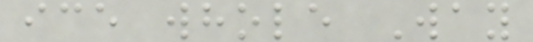ice whole Way
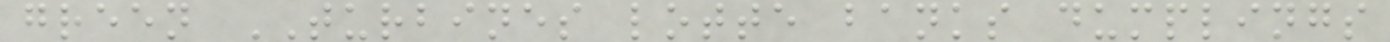green TURBINES lotte banks dumplings
